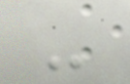-
